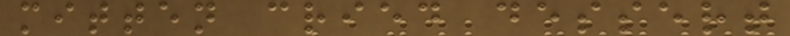mitten cried dessert
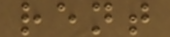rent
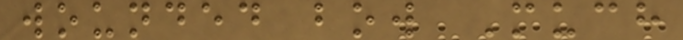wounded bow Much
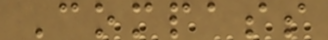Compass
